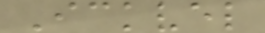Ickvel
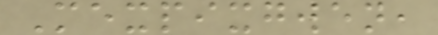Mexpixgwen,
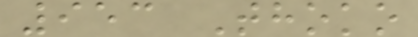953 Thoko
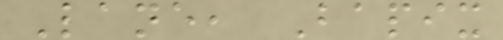Lane, Bapix
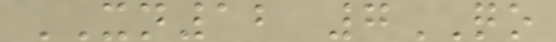XN12 7QO
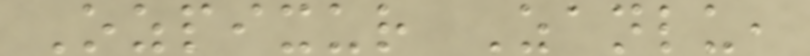Ozpixur Zanlu,
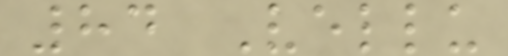84 Vellu
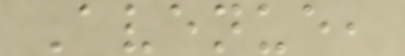Avenue,
